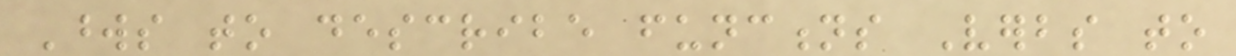Words to describe functions Verbs to
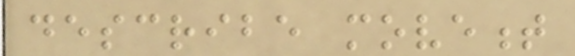describe movement
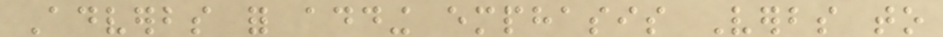Adverbs for adding emphasis Verbs to
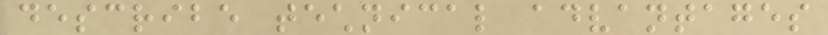describe technical advantages
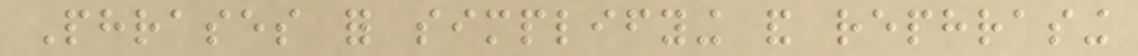Phrases for simplifying and rephrasing
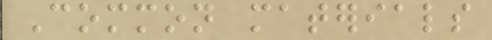Common materials
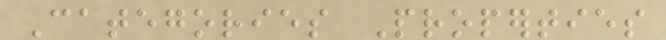Categories Properties
